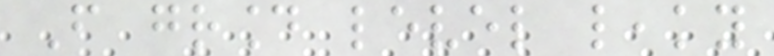From ground level leaky
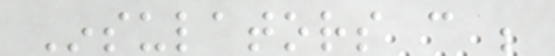Insulators can be
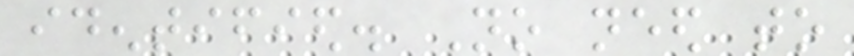identified. No need to
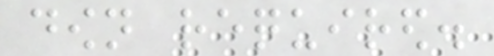down required.
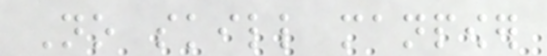No skill manpower
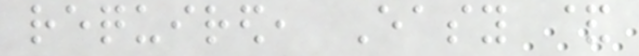required, Easy &
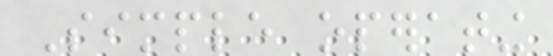Simple operating
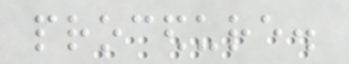procedure.
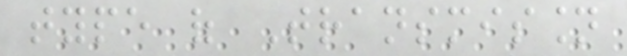type of Transmission
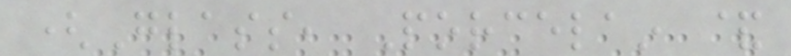(Glass, Porcelain &
